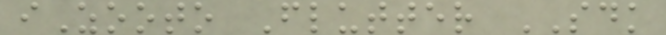iZooto Flutter SDK
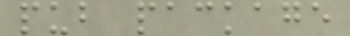pub package
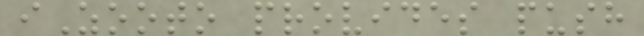iZooto provides push
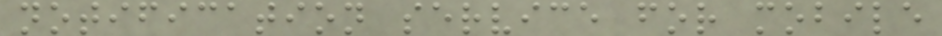notification service for mobile
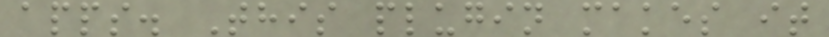apps. This plugin makes it
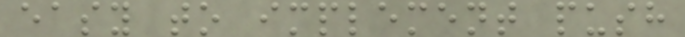easy to implement push
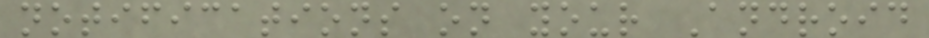notifications on your Android
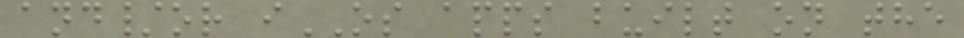and/or iOS apps built on the
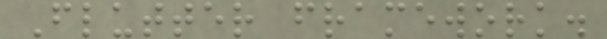Flutter framework.
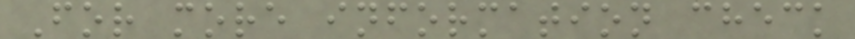For more information check
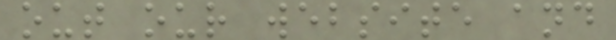out our website and
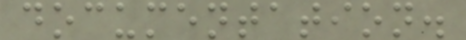documentation.
